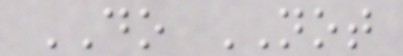DO NOT
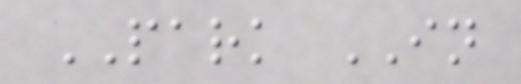PARK IN
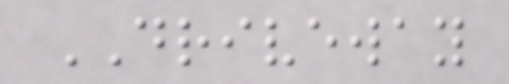DRIVEWAY
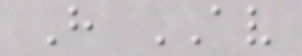H AV
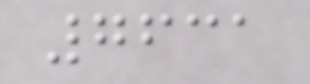7631
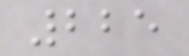225
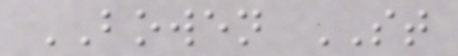BOWEN ST
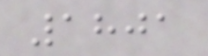1801
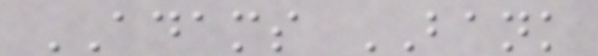ADAMS BANK
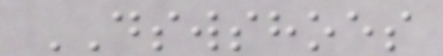DSWSHOES
